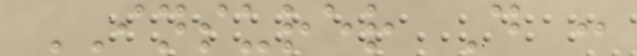INSURER D :
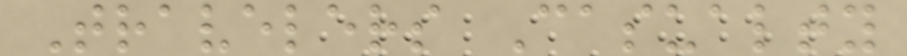Travelers Casualty
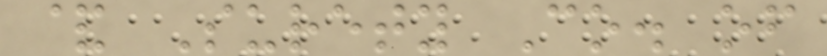& Surety Co. of
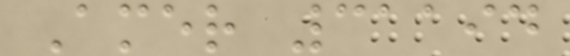Amer 31194
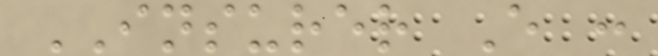INSURER E :
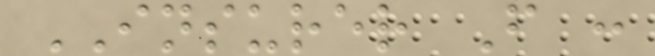INSURER F :
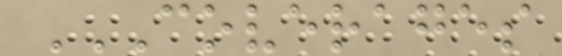COVERAGES
